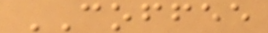COFFEE
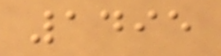1495
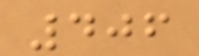406
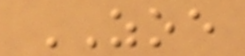ZOE
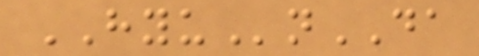HYUnDA
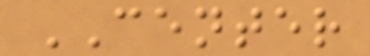CENTER
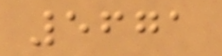5671
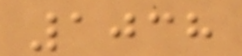1038
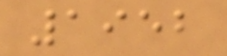1952
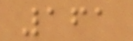161
